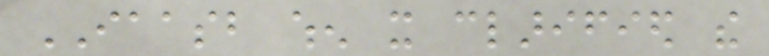IAASB when it clarified the
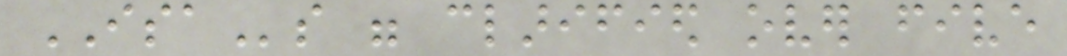ISAs were clarified over five
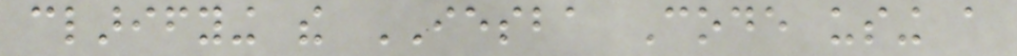clarifying the IESBA Code using a
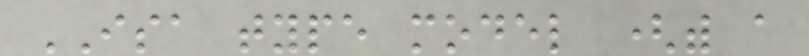ISA type model (with a
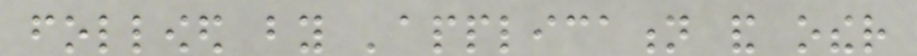followed by 'application and other
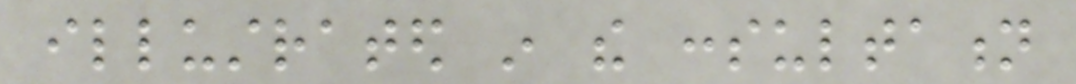illustrated in the consultation
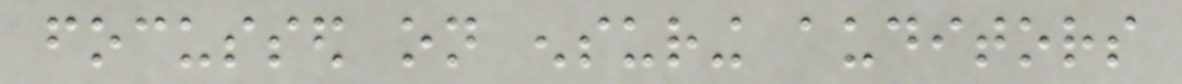focussed on ensuring auditors
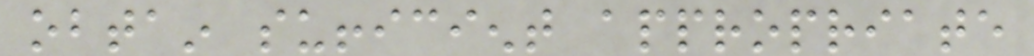obtain sufficient appropriate
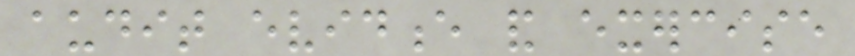audit evidence and exercise
